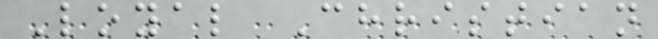Loyal Christian
